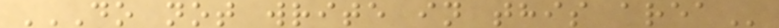DO NOT WRITE IN THIS AREA
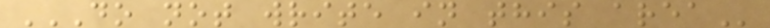DO NOT WRITE IN THIS AREA
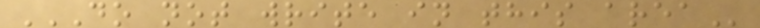DO NOT WRITE IN THIS AREA
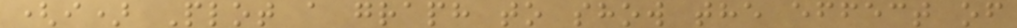(i) Plot a graph to show the effect of
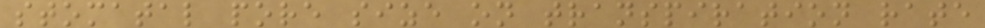stomatal pore size on transpiration rate
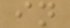in
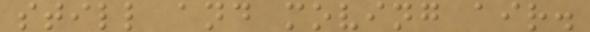still and moving air.
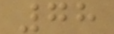78
